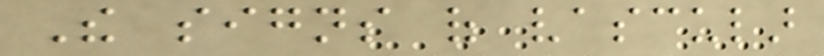The signs of vascular
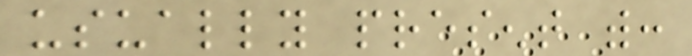usually present with:
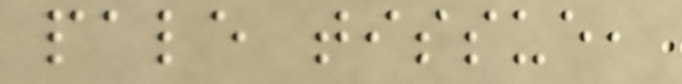pale tissue,
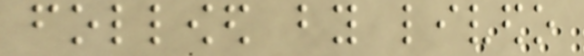followed by livedo
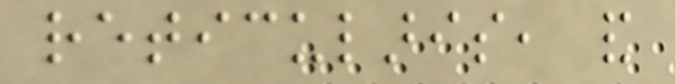reticularis, and
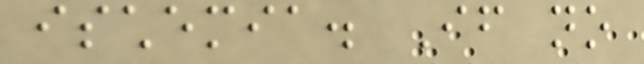ischemia. If no
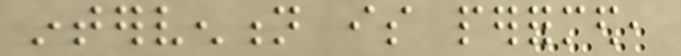intervention is performed,
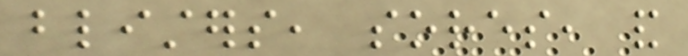blisters, sores, and
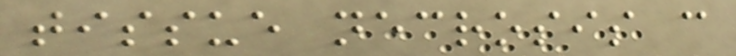tissue necrosis can
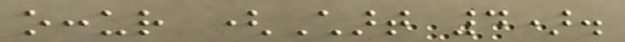occur (Chart 4).
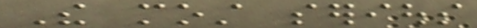The most serious
